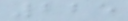225
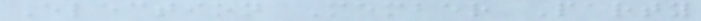Election Member Party
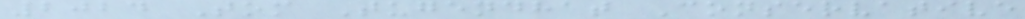2024 Tom Tugendhat Conservative
